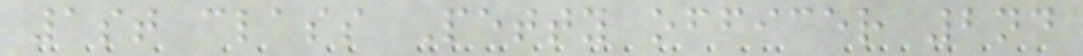1st class Petty officer 2nd
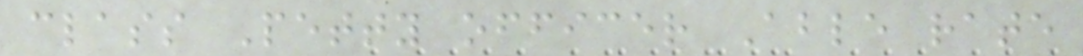class Petty officer Able rate
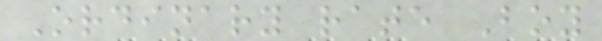Ordinary rate Boy
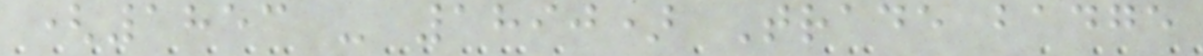(1853 - 1890) Trade badge
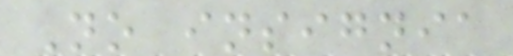No insignia
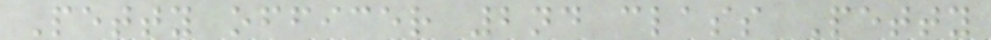Petty officer 2nd class Petty
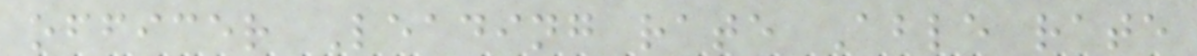officer Leading rate Able rate
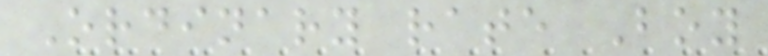Ordinary rate Boy
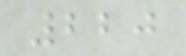220
